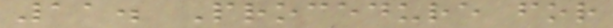11. Procedure for
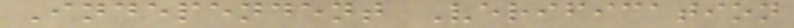Independent Verification
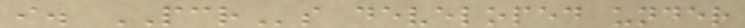i. PCRs developed under
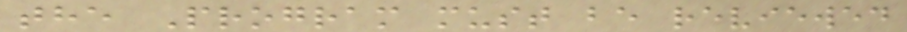the Program must be reviewed
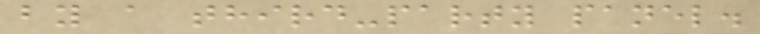by a third-party panel.
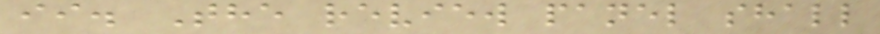ii. The review panel shall
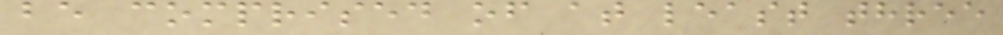be comprised of at least three
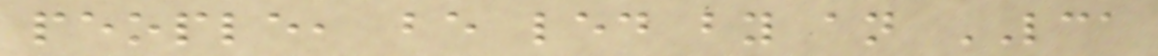people, be led by an LCA
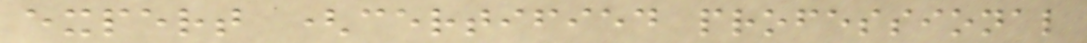expert (certified professional
